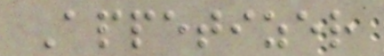Appetizer
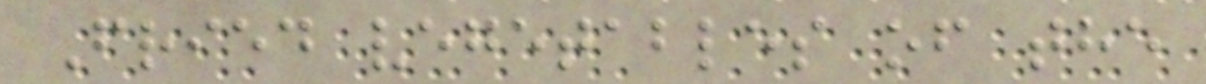Fried vegetables of the
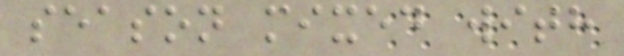season mixed with
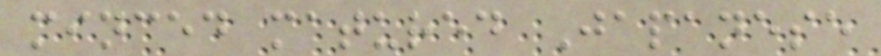minced matured Japanese
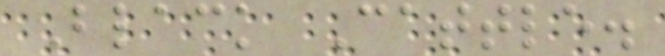Black Cattle.
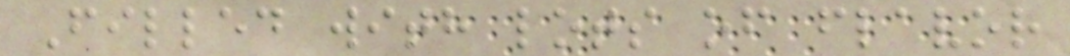Filled with lots of flavor
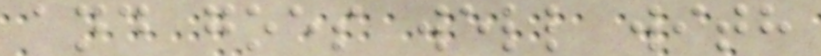and goes well with
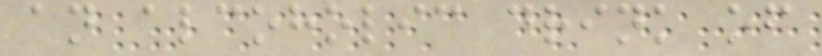an alcoholic drink of
